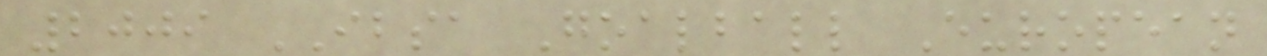2009 IBSA Goalball European
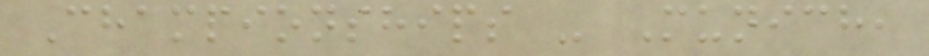Championships - Munich,
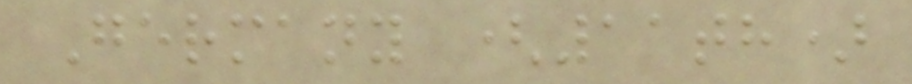Germany (11th)
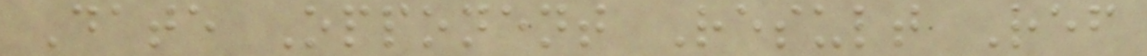Date Opponent Result Ref
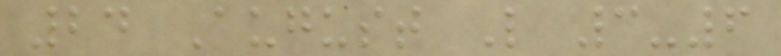24 August L 3-6
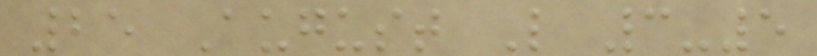25 August L 3-5
